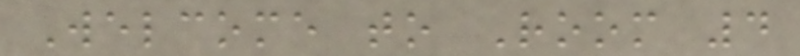Welcome to Room 4
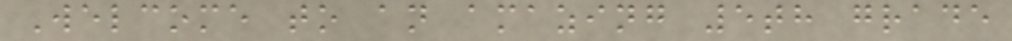Welcome to an amazing 5th grade
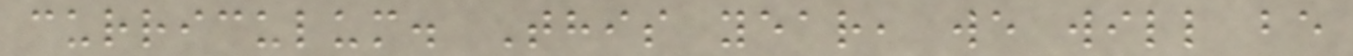curriculum. This year, we will be
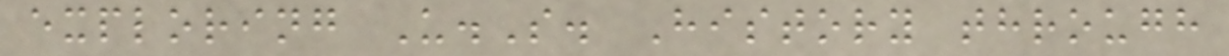exploring U.S. History through
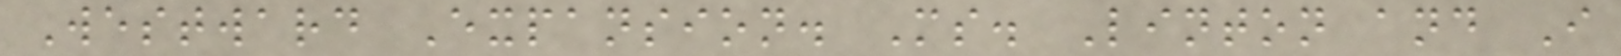Westward Expansion. Ms. Linton and I
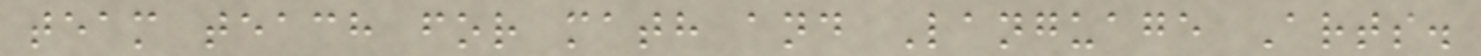team teach for math and Language Arts.
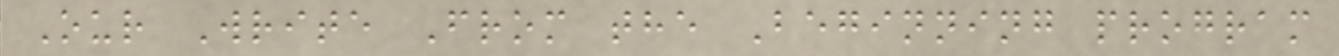Our Write From the Beginning program
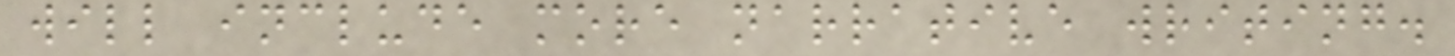will include more narrative writing.
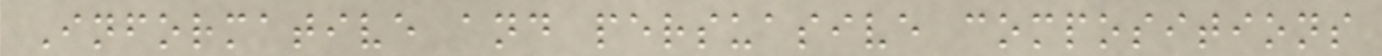Informative and persuasive compositions
